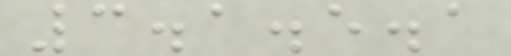3.1.5.1
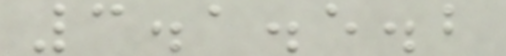3.1.5.2
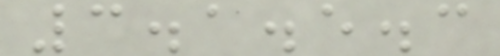3.1.5.3
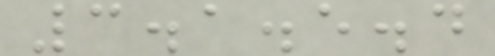3.1.5.4
